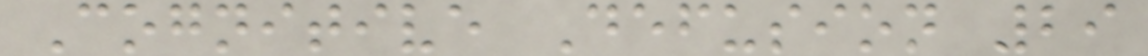Cognitive Defusion 29
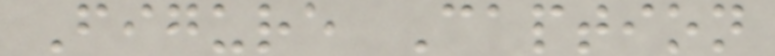Figure Caption
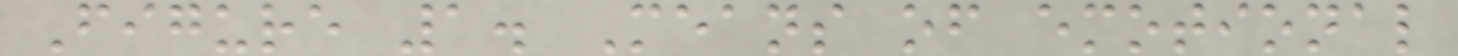Figure 1. Means of emotional
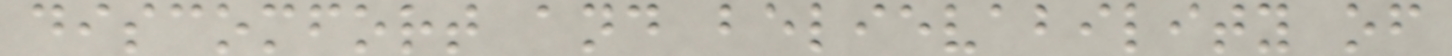discomfort and believability of
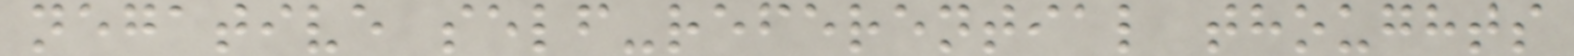negative self-referential thoughts
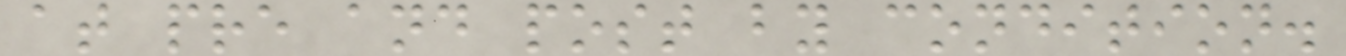at pre and post by condition.
